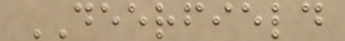DEERFIELD
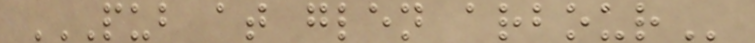PUB AT GLEN ARBOUR
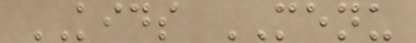KIDS MENU
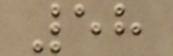58
